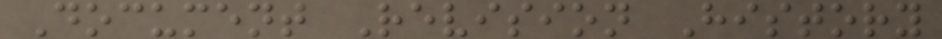Document Revision History
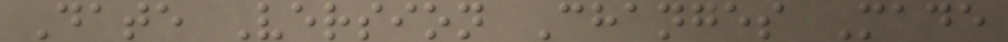Date Version Changes Made
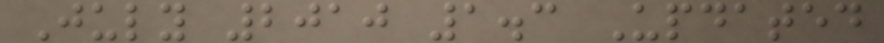July 2010 1.3 Updated
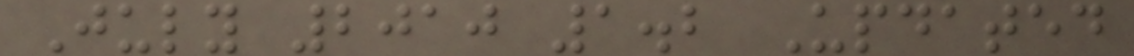July 2010 1.2 Updated
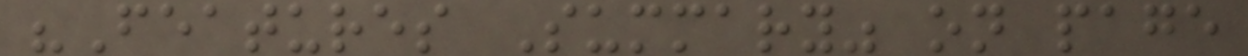"Features Summary" on page
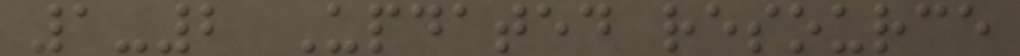1-2 Updated resource
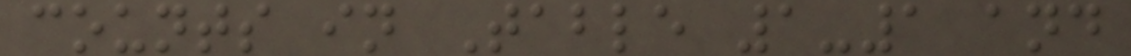counts in Table 1-1 and
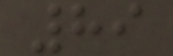89
